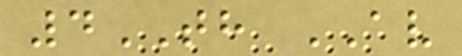4TH AV
